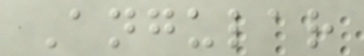Angular
